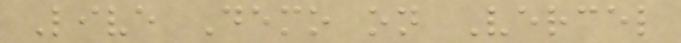Live Demo on Vercel
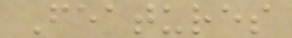Features
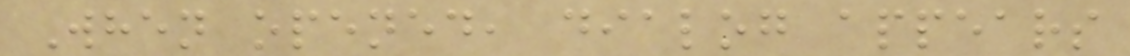When opened, dialog appears
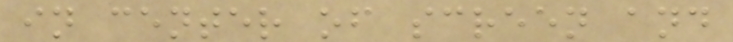in center of screen and
